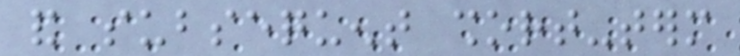and subsequent short-term
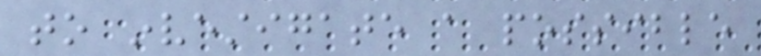to investigate a possible
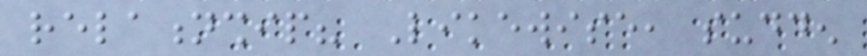relationship? Likewise, sudden
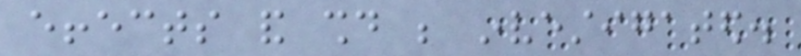effects and should be investigated.
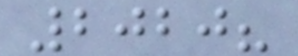2020?
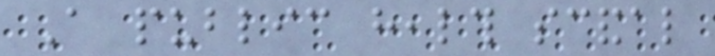A public health scandal
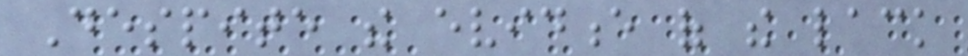Despite the evidence of the lack
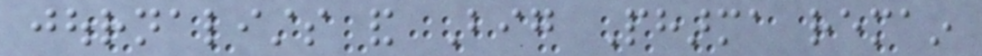journalists and Big Pharma remain
